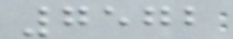7572
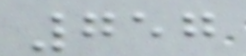757
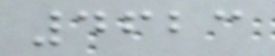4623
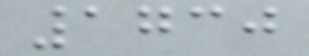1730
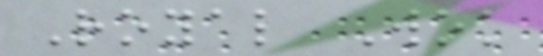Royal Wok
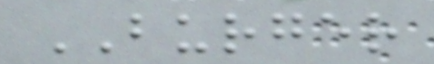BURGER
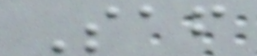Saf
